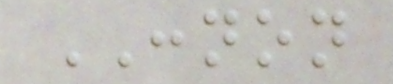CONNON
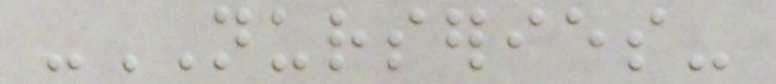-NURSERIES-
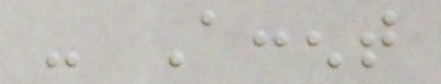- Accent
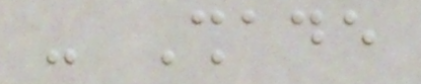- Shade
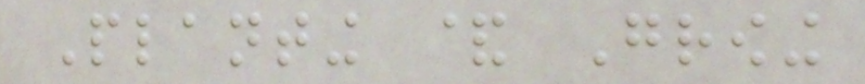Planting & Growing
